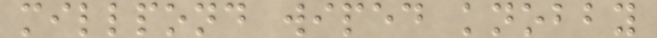millpond wiped knobby
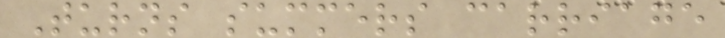Turns summers carriage
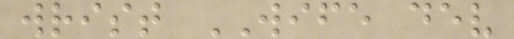wrist WIFE dev
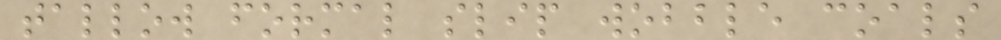tallow formal slip wobble coals
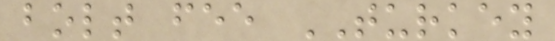bolt fee TURKEY
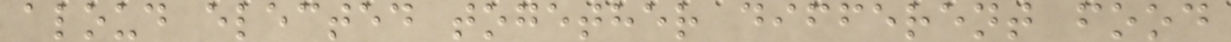aloud elected together different food
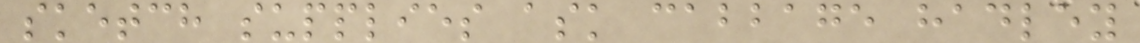sketch supplies ask cabbage hadley
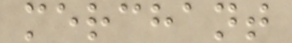merchant
